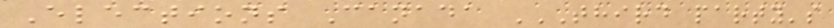Elections Canada THIRD PARTY'S
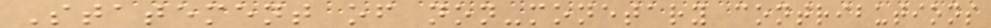Statement of non-monetary contributions
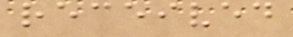received
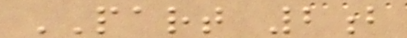PART 2b
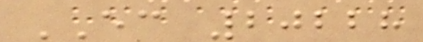EC 20228
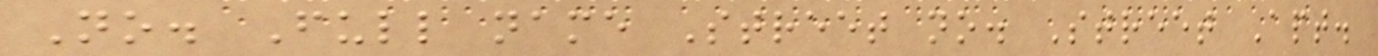No. Full name Street no. Street Apt.
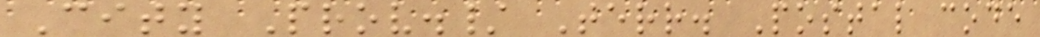City Prov./ Terr. Postal code
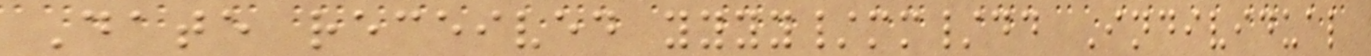Date received yyyy/mm/dd Individual
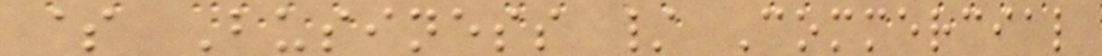$ Business / Commercial
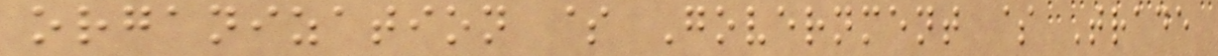organization $ Government $ Trade
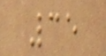35
